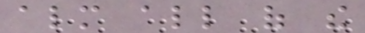almost all of the
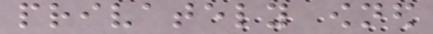privately owned
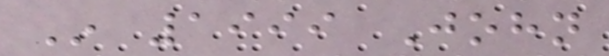In 1999 John
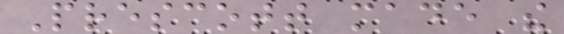Prescott made the
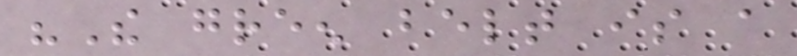"The green belt is a
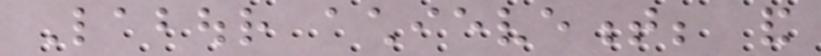Labour achievement; and
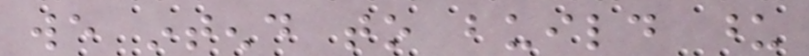we intend to build upon
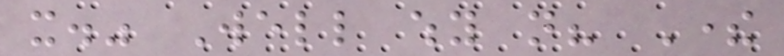it." Well why not? There
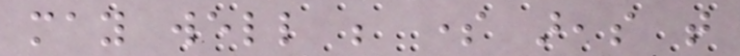may well be some areas that
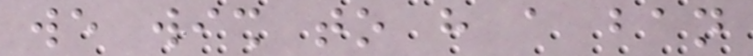we wish to have a ban
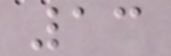13
